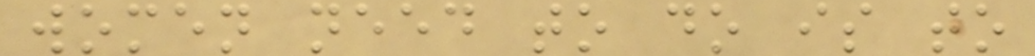women need to do is to
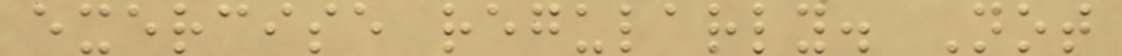exercise regularly. Not
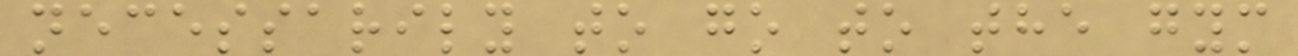necessarily to go to the gym
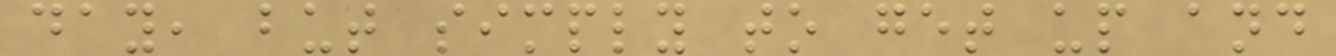day, but simply to get up and
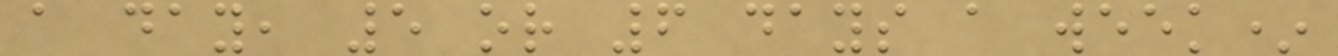a day, 5 or 6 days a week*
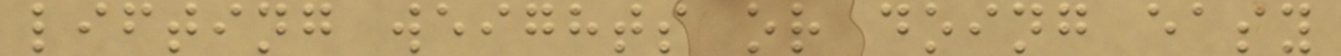lifting weights or doing easy
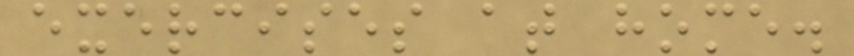exercises at home.
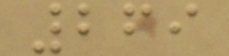269
